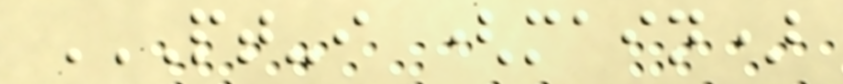PT-I (MAIN)
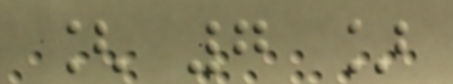[ 7 ]
